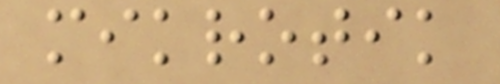mikrotik
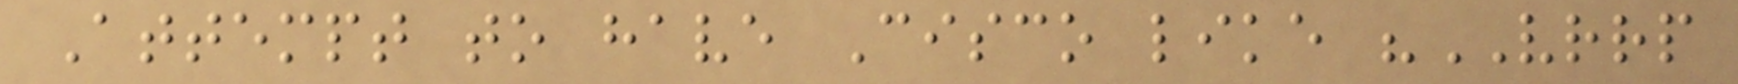Attempt to have Cisco like "VRRP
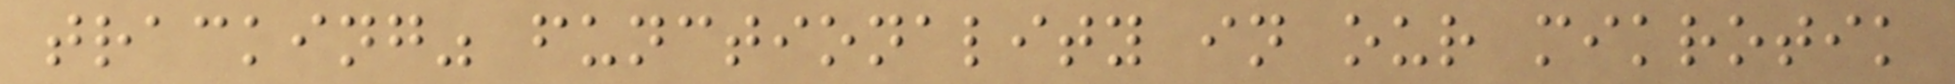tracking" functionality in our mikrotik
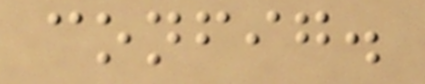config.
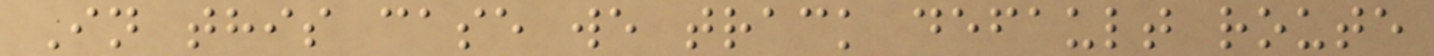In this case we track default route
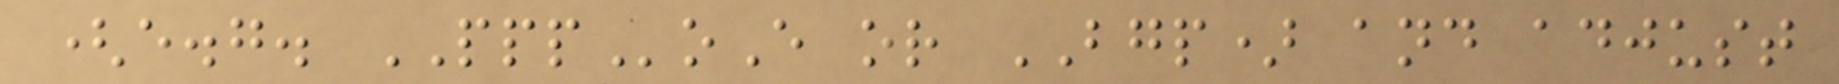(e.g. PPPoE or BGP) and adjust
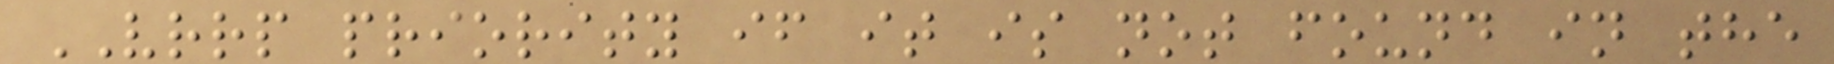VRRP priority if it is not found in the
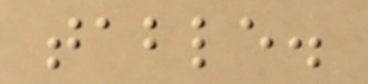table.
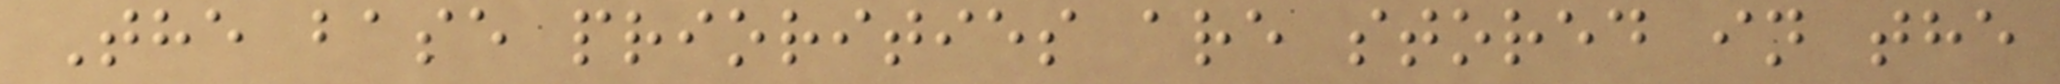The base priorities are stored in the
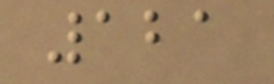121
